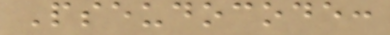Pseudocode:
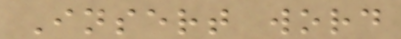Insert word
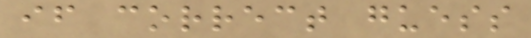if correct guess
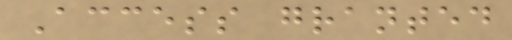Access granted
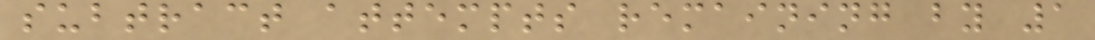subtract attempts remaining by 1
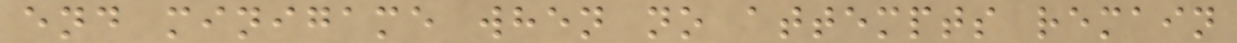end minigame when no attempts remain
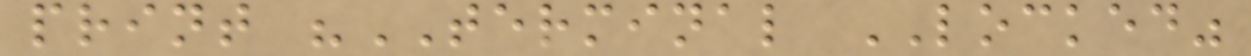print "TERMINAL LOCKED"
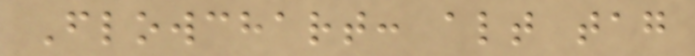Flowchart: alt tag
